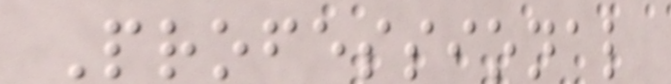Professional
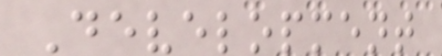Development
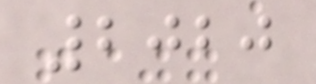2020
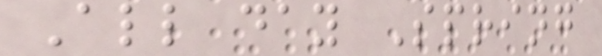All day Spring
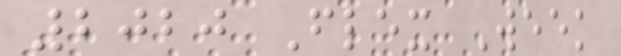2020 Flex Week
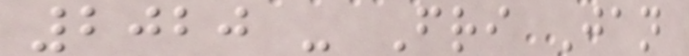2020 - Fri Jan
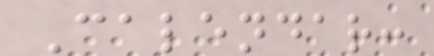Calendar:
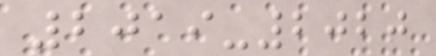2019-2020
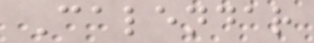Calendar
